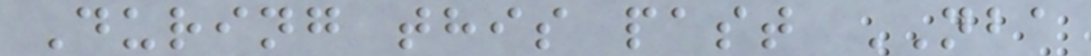During this past NBA
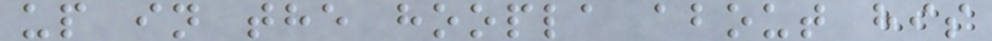up in the hoopla about his
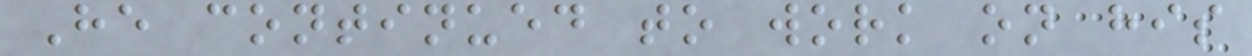He continued to work on his
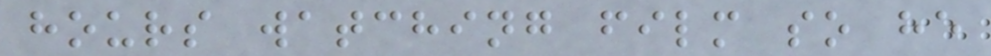hours watching film so he
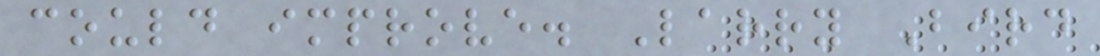could improve. Larry Bird
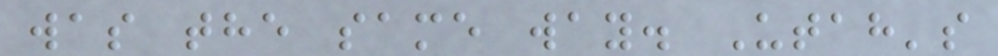was the same way. Utah's
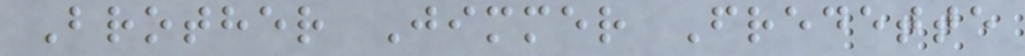Brother Jimmer Fredette
